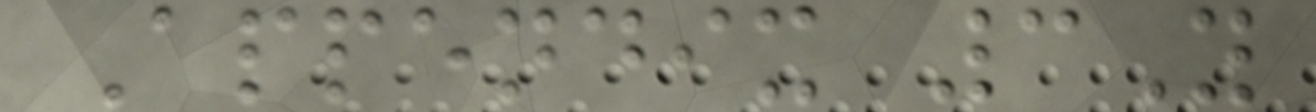Appendix 3Y
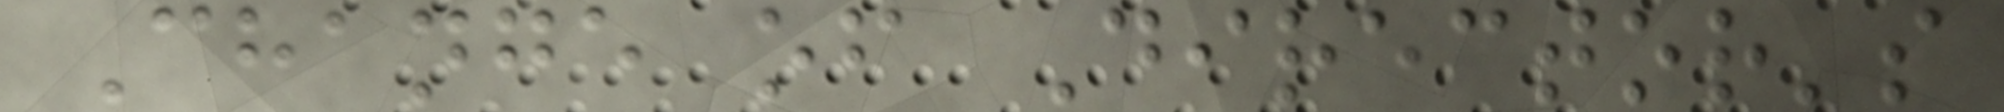Change of Director's
